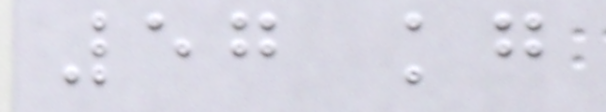57 kg
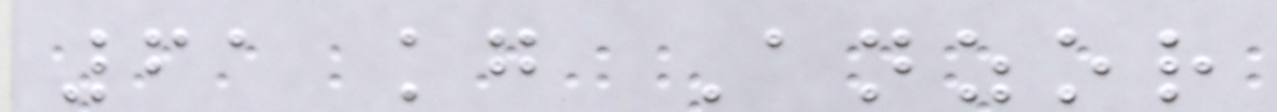61 kg Anzor
